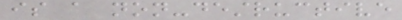is a non-destructive
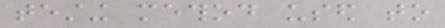testing method used to
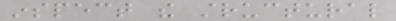inspect the structural
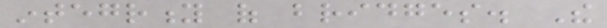integrity of bridges. The
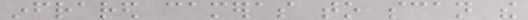infrared cameras to scan the
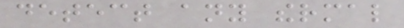detect any thermal
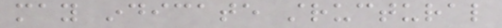may indicate structural
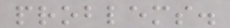problems.
